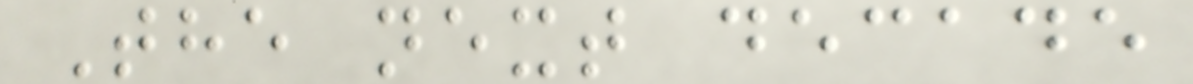The next decade
